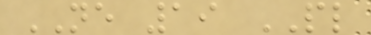NE 19 PL
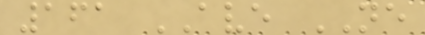161 AVE NE
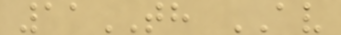11TH AV
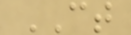CT
